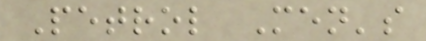Petrol Men's
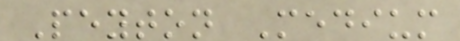Peyton Medium
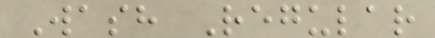Wash Regular
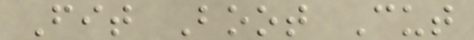Fit Boot Cut
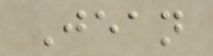Jean
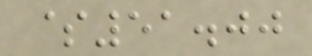$51.00
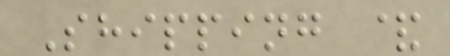Shipping &
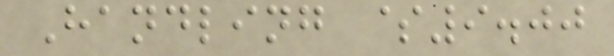Handling $9.00
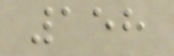158
